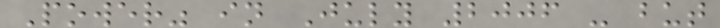Power" in July 2006 - but
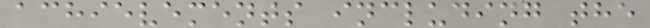achievements including the
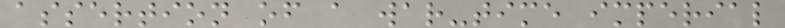assertion of a war-time imperial
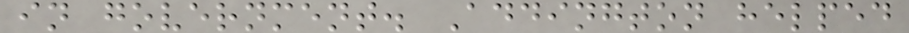in government. Addington helped
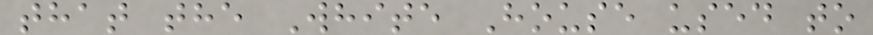that the White House used to
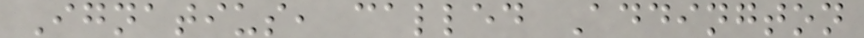Ignatius, called Addington
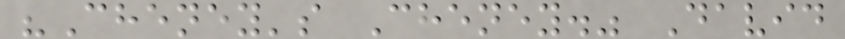"Cheney's Cheney." David
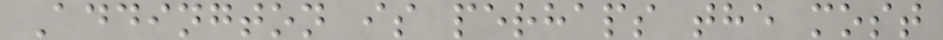Addington is perhaps the most
